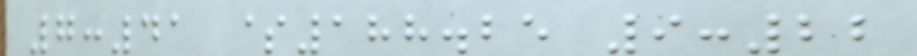7:41 $188.25 9:22
